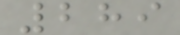289
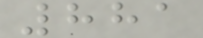881
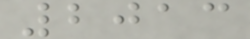2013
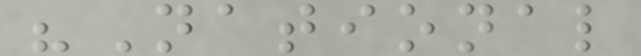"National
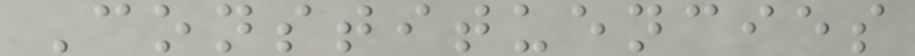Constituencies
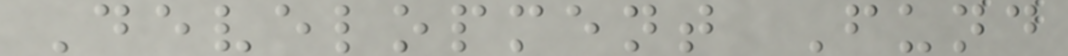Development Fund
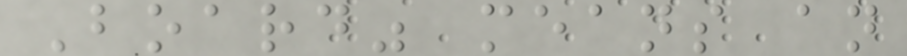Board" means an
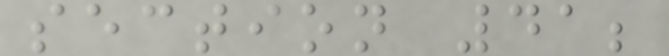section 41;
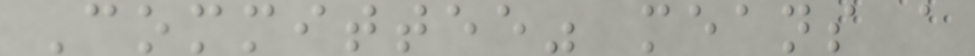Committee" means a
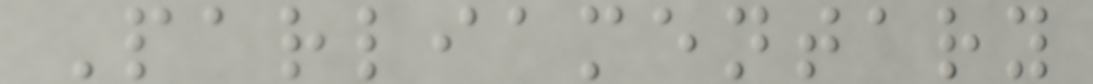Parliamentary
